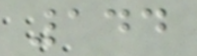144
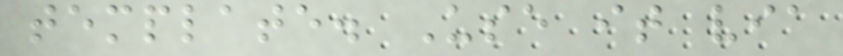template. Use it via
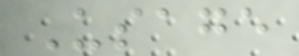Usage
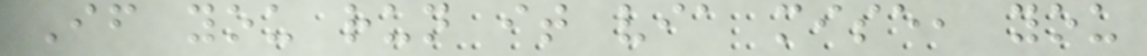If you run it via mise, you
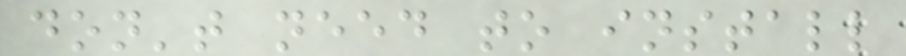don't need to install
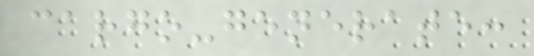cargo-generate:
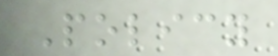Policy
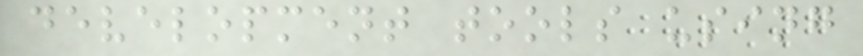development tools using
